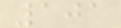101
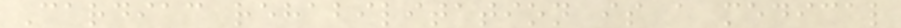Cardiac rehabilitation is a medical
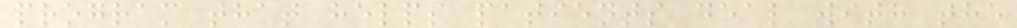program that helps patients deal with the
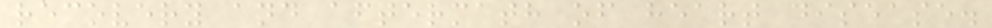recovery and aftermath of heart disease.
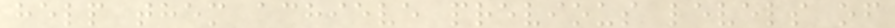help them achieve previous levels of
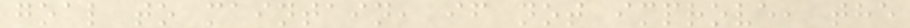goal to maintain, if not improve, the
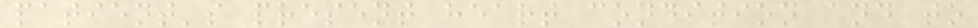patient's present heart condition and to
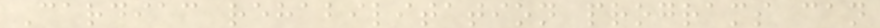Cardiac rehabilitation programs can
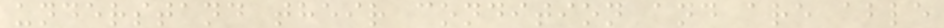understand their condition and are able
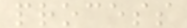process
